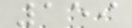159
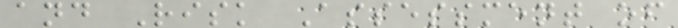and Risk Assessment of
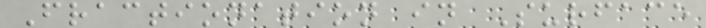Fractionation in Surface
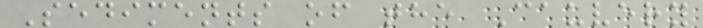Sediments of the Cauvery
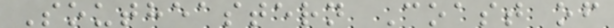Southeastern Coast of
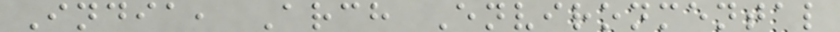India, Arch Environmental
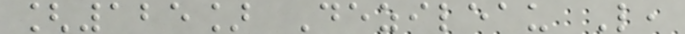[125] Dezileau L,
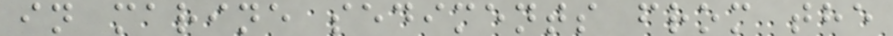in marine sediments from the
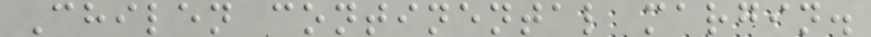Chilen continental margin.
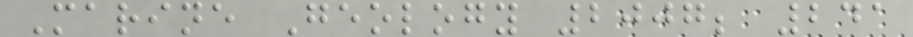Marine Geology 2007; 241
